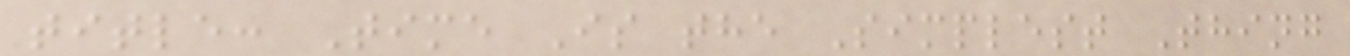title: Time Is the Simplest Thing
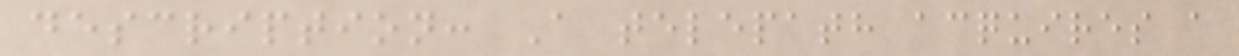description: A telepath acquires a
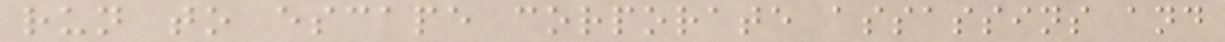run to escape corporate assassins and
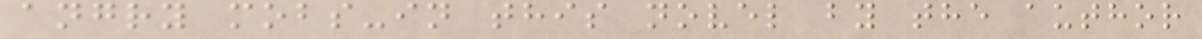angry mobs-in this novel by the author
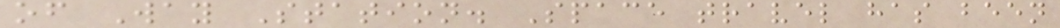of Way Station. Space travel has been
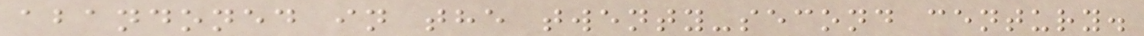abandoned in the twenty-second century.
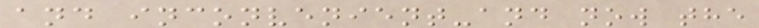and inconvenient-and now the
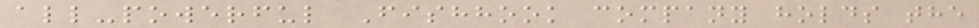all-powerful Fishhook company holds the
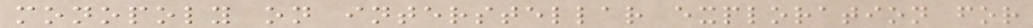monopoly on interstellar exploration for
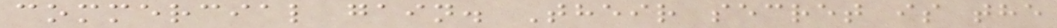commercial gain. Their secret is the
